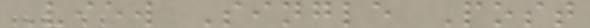View Single Post
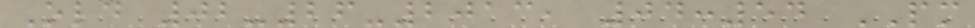Old 02-26-2013, 04:54 PM
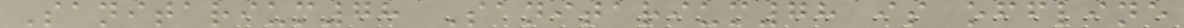Sanitarium78 Sanitarium78 is offline
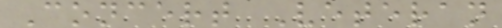Concert Veteran
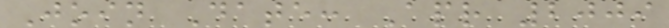Join Date: Apr 2009
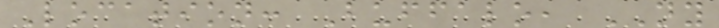Location: Buffalo, NY
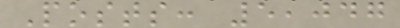Posts: 5,047
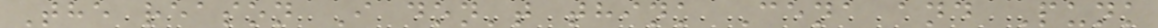The reason I don't think Cena and Punk
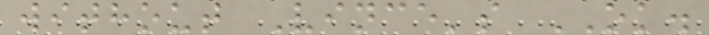without Vince's OK.
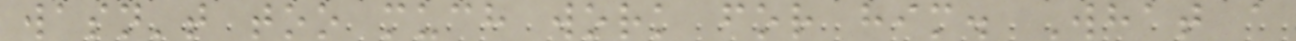wasn't too much work for him. What a
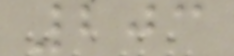203
